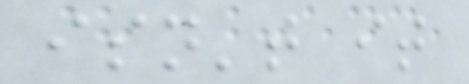isn't it
